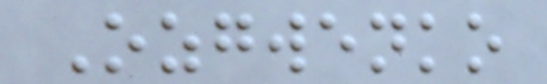Ozgwenko
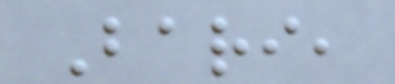Bari,
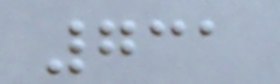731
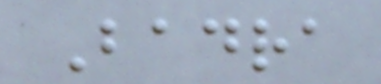Badra
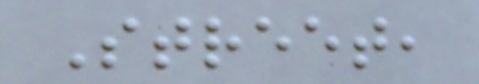Street,
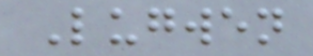Lugwen
